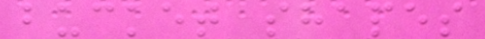bucket shapes
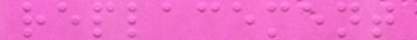replacement
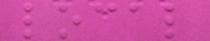local
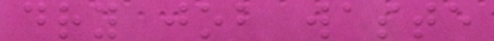dry job waste
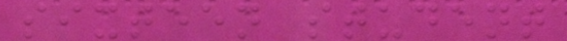sixteen student
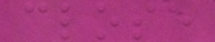close
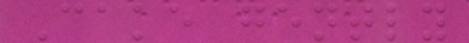Cake gently
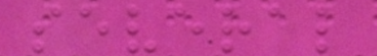several
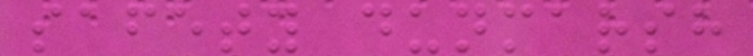safety dunmarsh
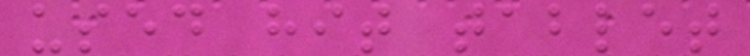used hit tablet
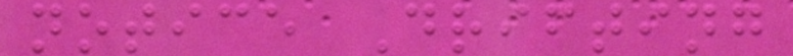notice Drifting
